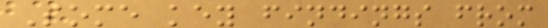Some key findings from
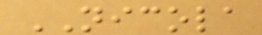NICOLA
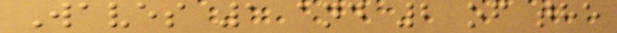Waves 1 and 2 of the
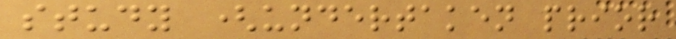study (undertaken prior
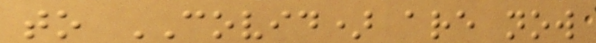to COVID) are now
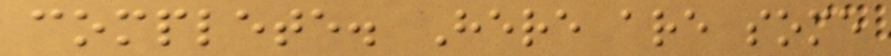complete. Here are some
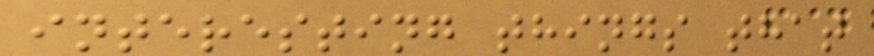interesting things that
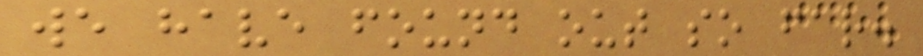we have found out so far.
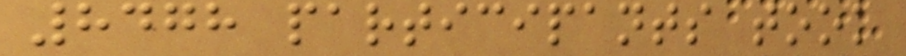8478 participants took
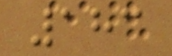183
